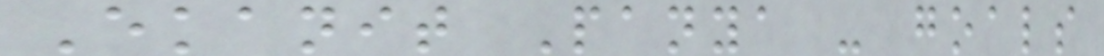Ekanit Panya - goals
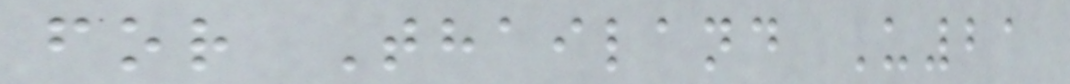for Thailand U21
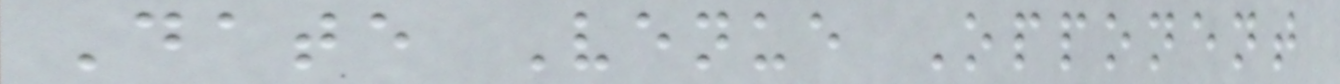Date Venue Opponent
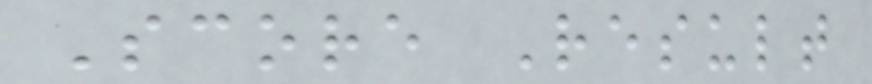Score Result
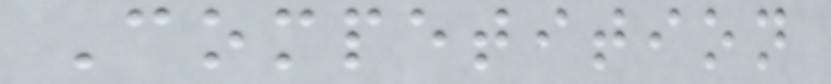Competition
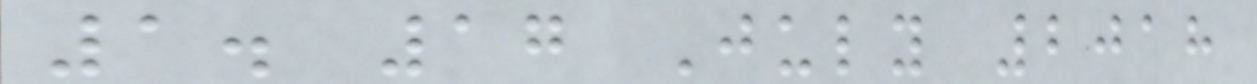1. 17 July 2018
